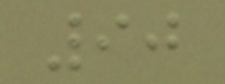90
